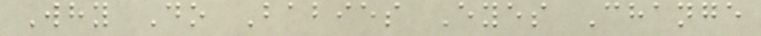Why Do Babies Eyes Change
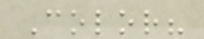Color?
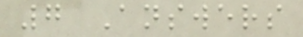7 Answers
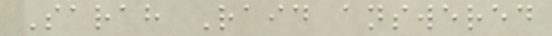Sarah Raid answered
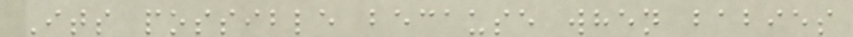Its possible because when babies
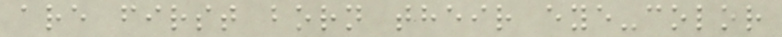are first born their eye-color
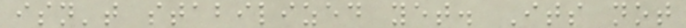isn't stabilized yet. Its not
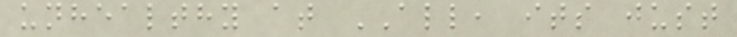unhealthy at ALL, its just
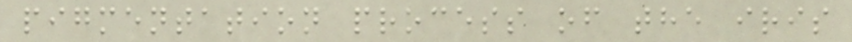pigmentation process of the iris
